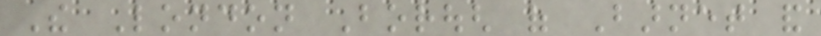The London Borough of Barnet and
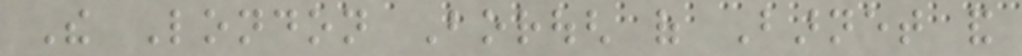The London Borough of Barnet and
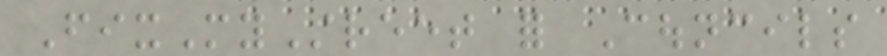FixMyStreet for Councils
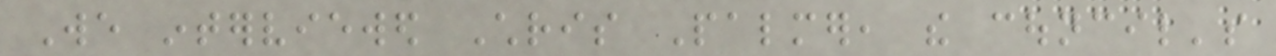We interviewed Chris Palmer, the council's
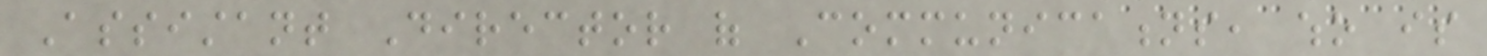Assistant Director of Communications, who is
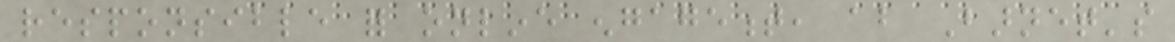responsible for online engagement, about Barnet's
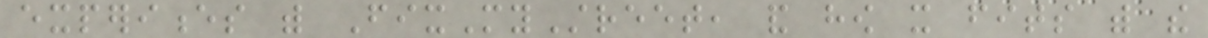experiences with FixMyStreet, and how it fits with the
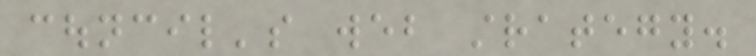council's web strategy.
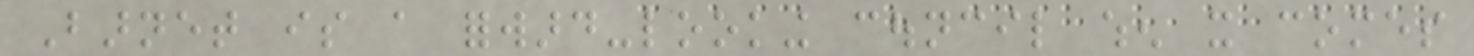Barnet is a forward-looking council when it comes
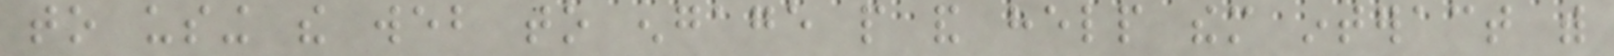to using the web to engage people and help them interact with
